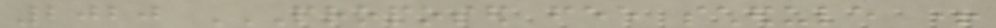2020 PROPOSED FEE SCHEDULE +
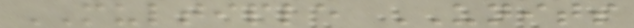MULTIPLE UNITS
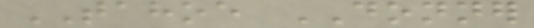TAHOE DONNER
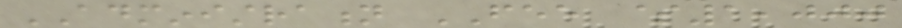ADMINISTRATION FEE $1,000
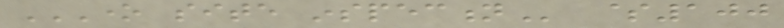ONE SITE INSPECTION $100
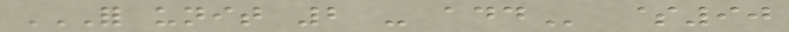FOR UNIT 2 - ADD $90
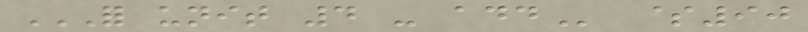FOR UNIT 4 - ADD $90
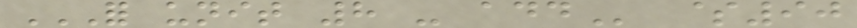FOR UNIT 8 - ADD $90
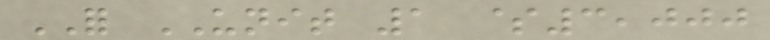FOR UNIT 1 $3,000
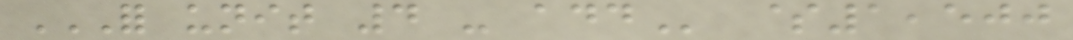FOR UNIT 4 - ADD $1,500
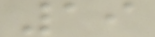19
